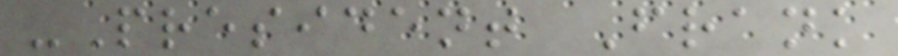-President Frank
